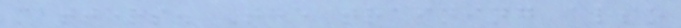matters. The training also
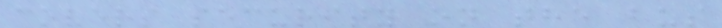covers security on the bus
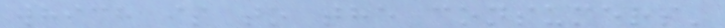which is to the consumers'
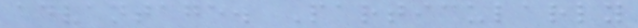advantage. Particularly
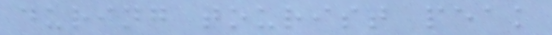during tourist peak
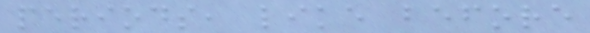periods, like before
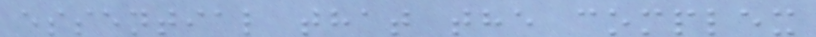essential that the complex
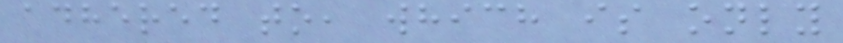adhered to, which is only
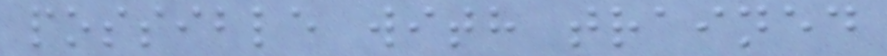possible with trained
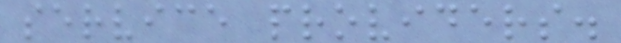service providers.
